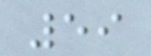59
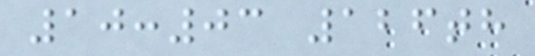10:03 126th
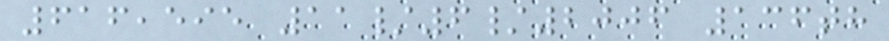616,595 11/6/2006 136th
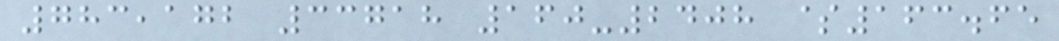783,172 33718 160-2408 $163.65
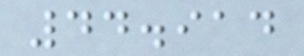44.914
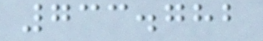733.782
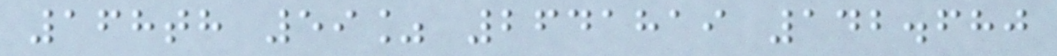168th 59% 2641819 142.680
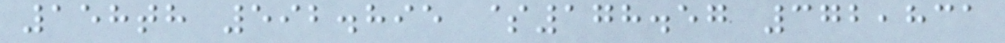158th 592.895 $178.57 372,831
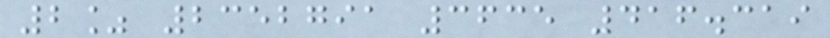2% 2352791 3635 416.319
